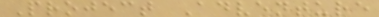Project Adventure
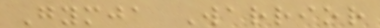Gymja Warrior
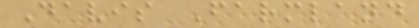Davis Farmland
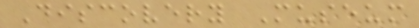Discovery Museum
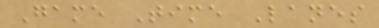Game Time Lanes
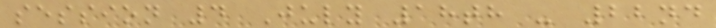session 4 July 18th - 22nd
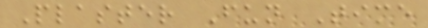Plaster Fun Time
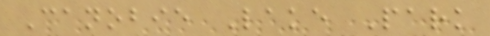Canobie Lake Park
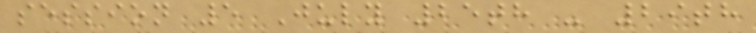session 5 July 25th - 29th
